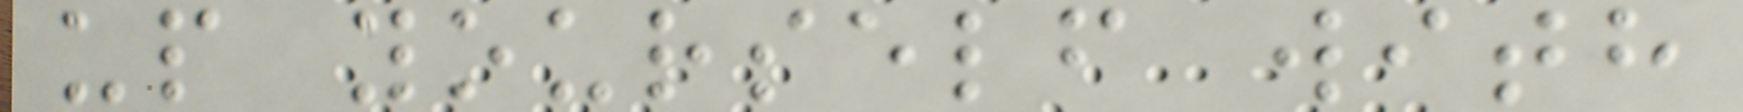up yourself with
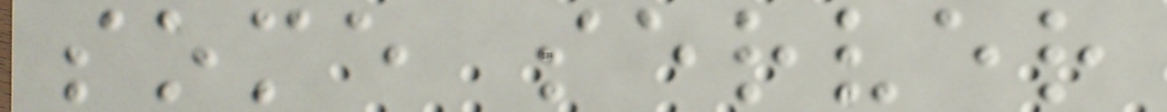some server
